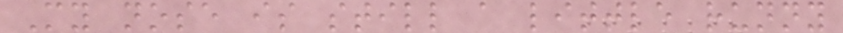My nose is still a little runny
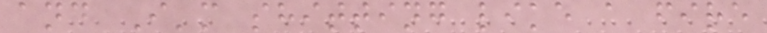and I'm shitting like a fire
